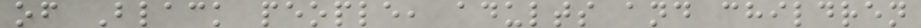of Black people, adults and children
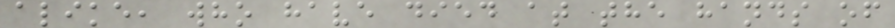alike, who have died at the hands of
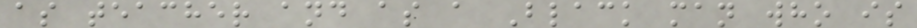as teacher and as a Black man who is
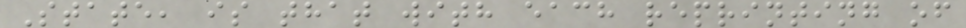State, is that with each reprinting of
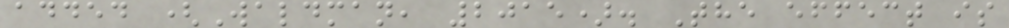added (Waldman, 2015). The effect is
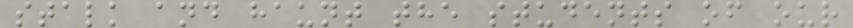stalk and haunt the students of our
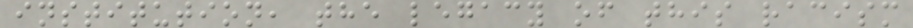institution, the legacy of this racism
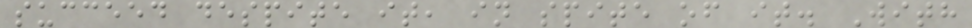succeed despite it, in spite of it. With
